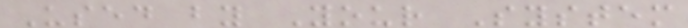Used by Your System
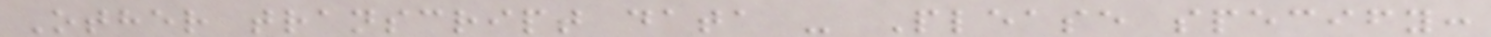Other transcript data - Please specify:
